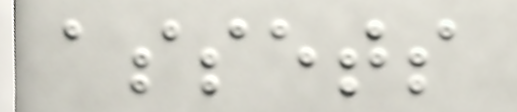assets
